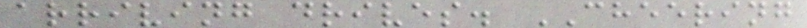arriving drives. CHEERING
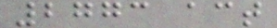2773 act
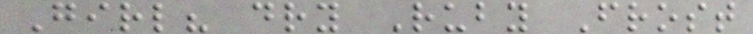Girl? dry Ruby Frost
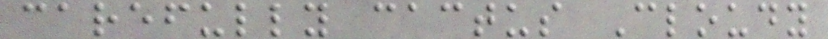carefully cactus Cloudy
